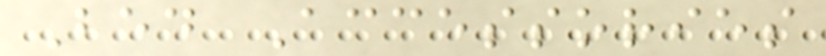Bed Accessories
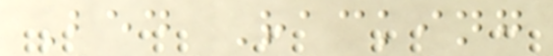Bed Racking
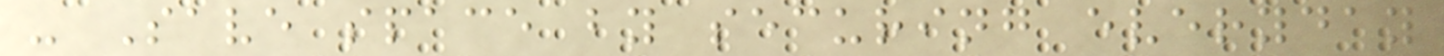- Save space by securing everyday
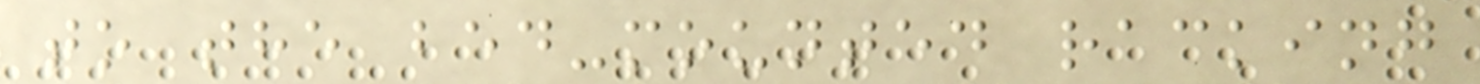to the bed-mounted racking
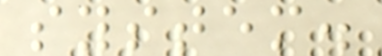system.
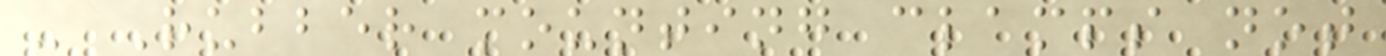- Rubber mounting clamps not
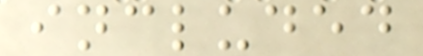included
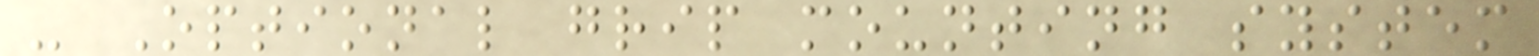- Optional grip mounting system
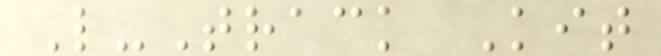L-Track Kit
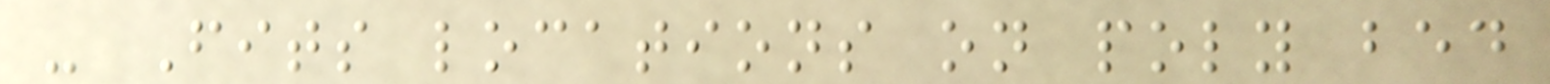- Fits locations on poly bed
